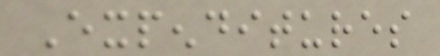Expenditures
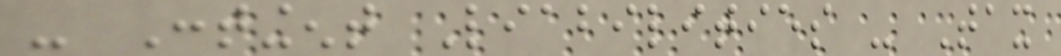- Contingent Liabilities - Tax
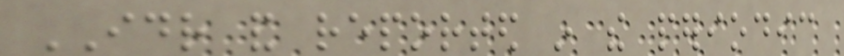IDR and reported in the periodic
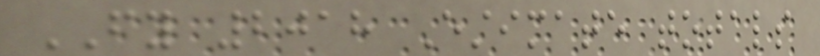FY 2018 Estimate totals
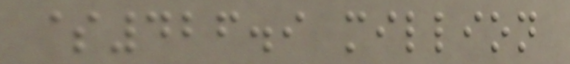$426.9 million
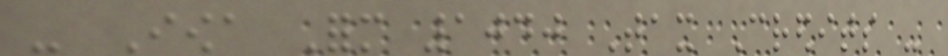- Iowa Form 1040 Tax Credits -
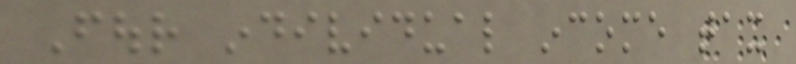Four individual income tax
